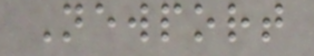Newport
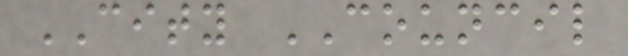CITY COUNCIL
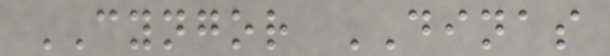CYNGOR DINAS
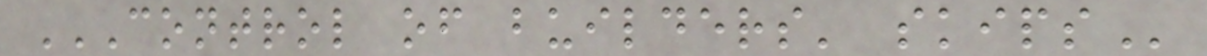CONTROL OF BUILDERS' SKIPS
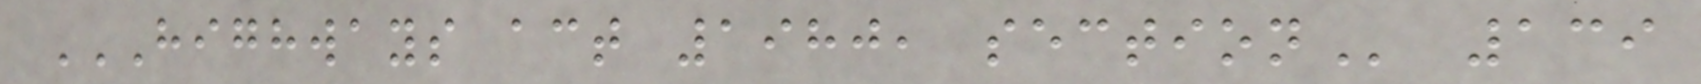HIGHWAYS ACT 1980, SECTION 139
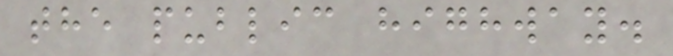the public highway.
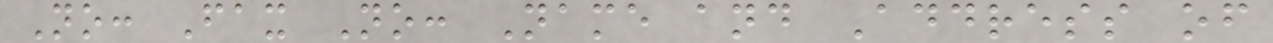No: Fax No: Name and Address of
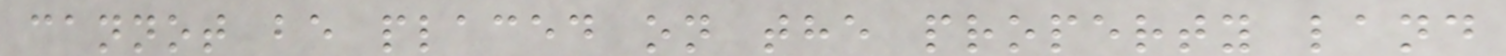cannot be placed on the property land
